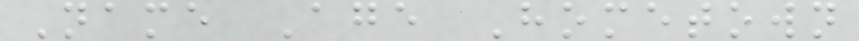Name Age Hometown
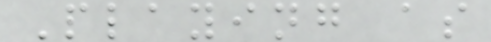Playing as
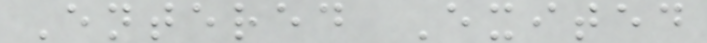Entered Exited
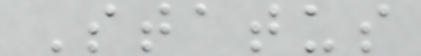Status
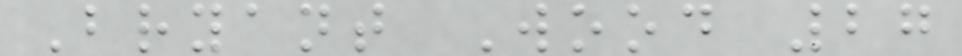Bryant Wood 27
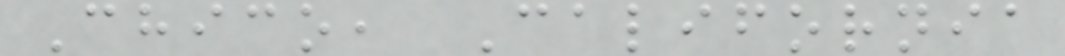Chico, California
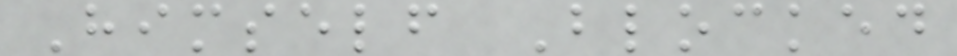Himself Blocked
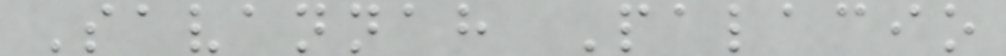Savannah Palacio
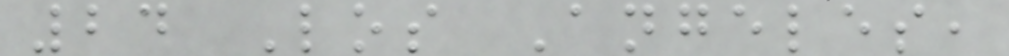24 Los Angeles,
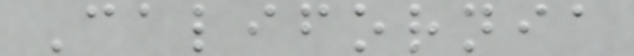California
